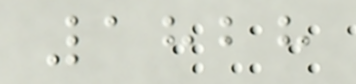1828
